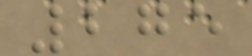275
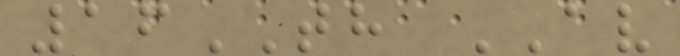16TH AV
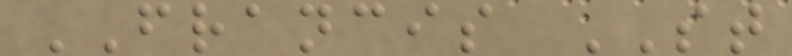FRANCIS ST
